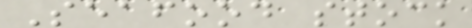Seafood stock
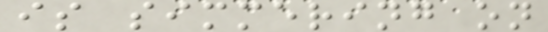is simmering on
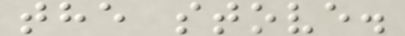the stove.
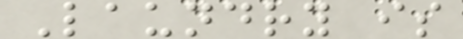Laundry is
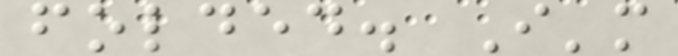folded. I'm
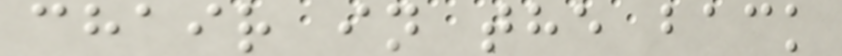chair in the back
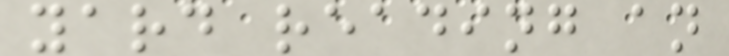yard reading an
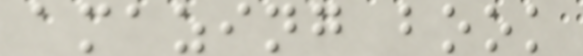amazing book
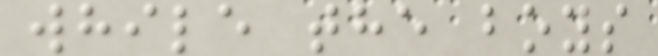while the boys
